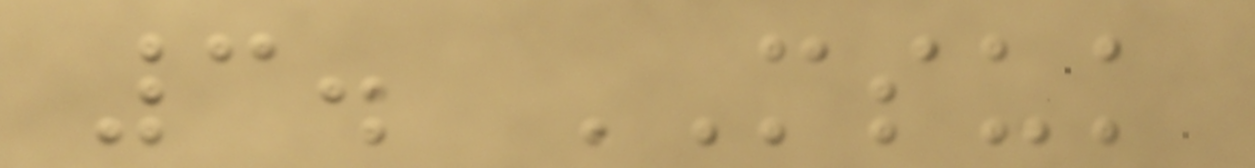3. MSUK
